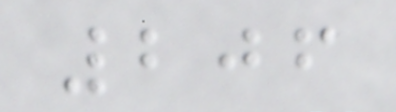206
